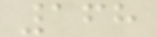168
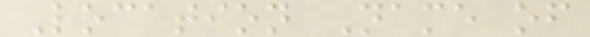Location Name of
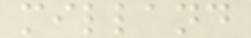milland
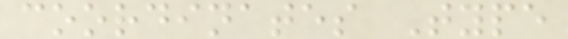coordinates Type
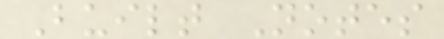Built Notes
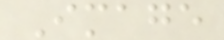Image
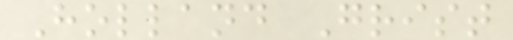Holland Grist
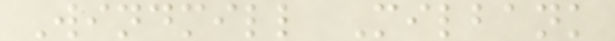Windmill Milbank
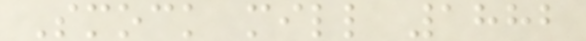Smock mill 1882
